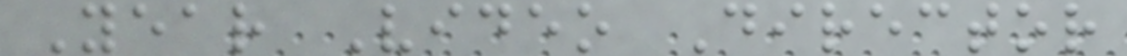Year Video Director
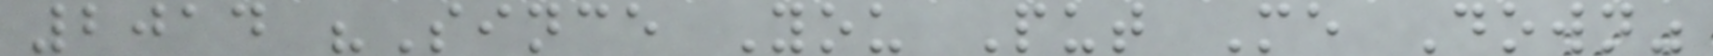2014 "Since You Put Me Down"
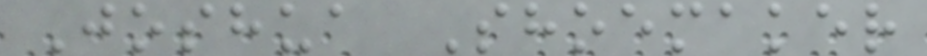Joshua Shoemaker
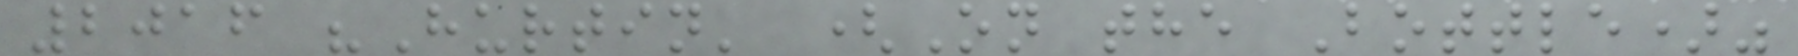2016 "Hurtin' (On the Bottle)"
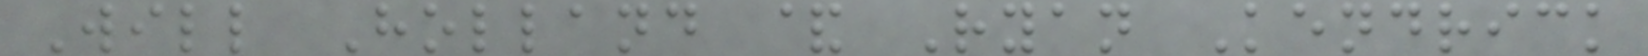Will Holland & Ryan Kendrick
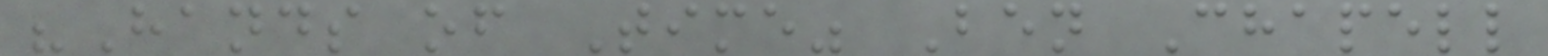"Hands of Time" Ben Chapell
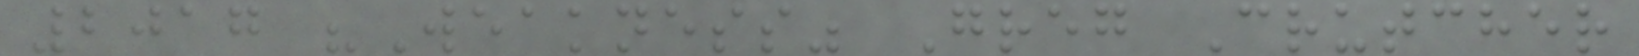2017 "Weakness" Greg Crutcher
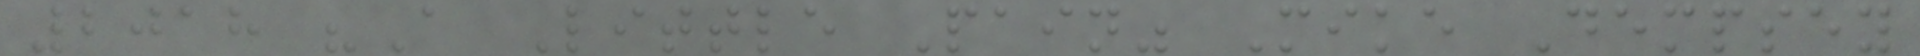2018 "A Little Pain" Mike Dempsey
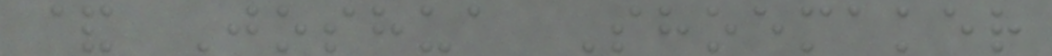& Joshua Shoemaker
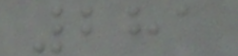281
